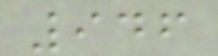946
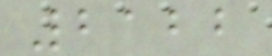2122
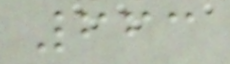663
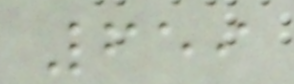659
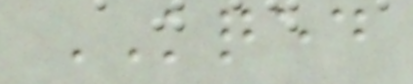KQED
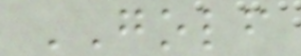GOLF
